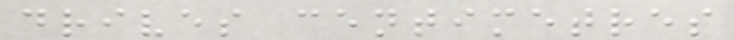drives centimetres
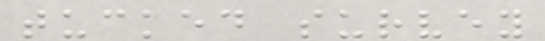tucked survey
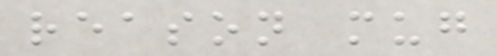reason mug
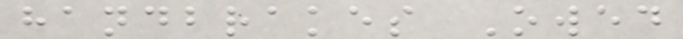handbrakes Owed
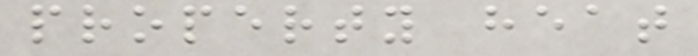property heat
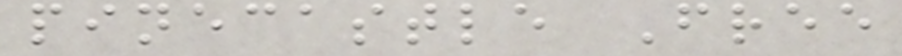pinecastle Free
